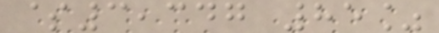$3,347 85%
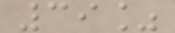39%
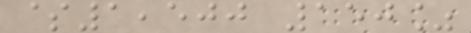$1,500 150%
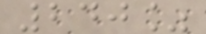240%
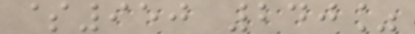$950 240%
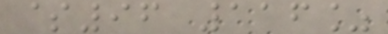$96 116%
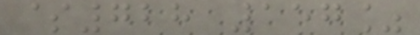$728 157%
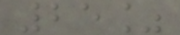25%
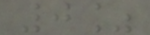0%
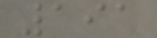191
